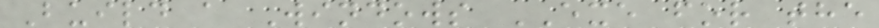Build a Windows EXE for the
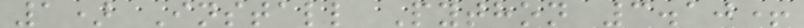1) Install Python 3.10+
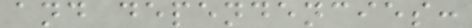and dependencies:
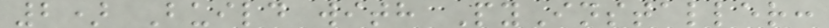2) Build with PyInstaller:
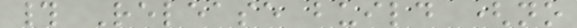# Release build (no
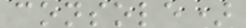console)
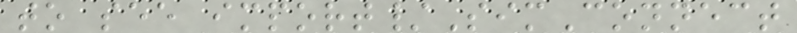to see import/SimConnect
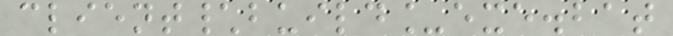client\build_exe.bat
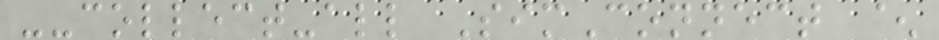--collect-all SimConnect ^
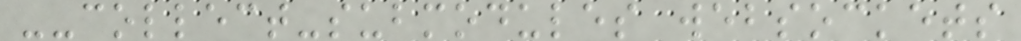--collect-submodules websockets
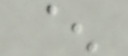^
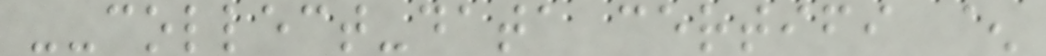--collect-data certifi ^
